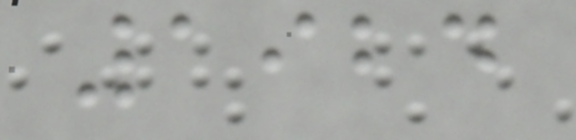1924
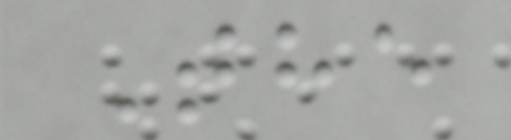The
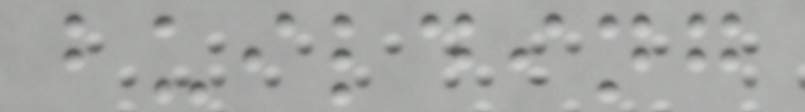building
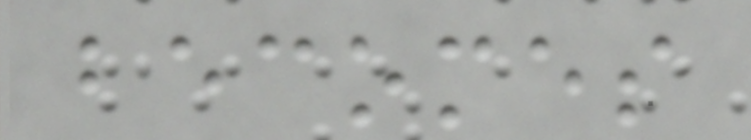becomes
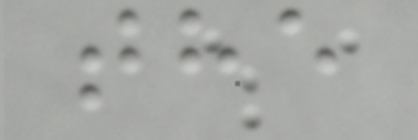the
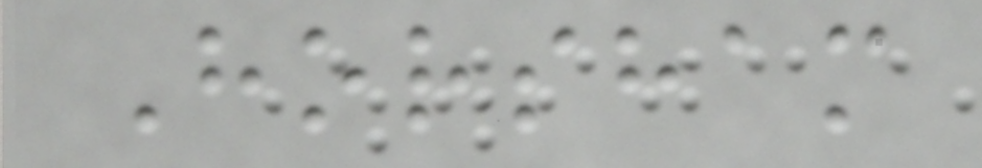Horsham
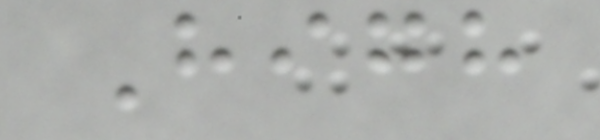High
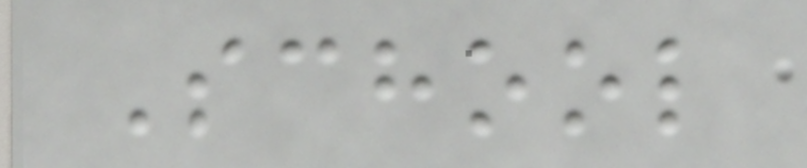School
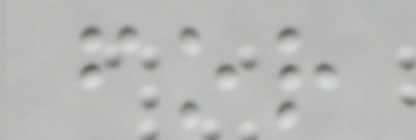for
